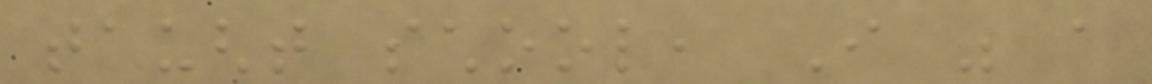taught school, I was a
